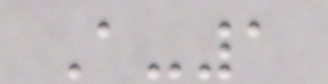A-1
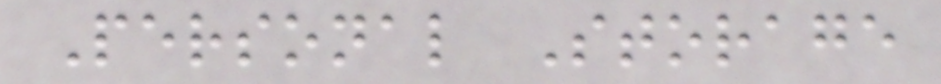Personal Storage
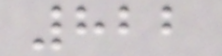822
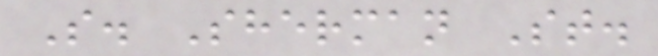S. Sherman St.
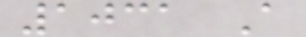1031 A
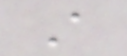A
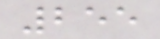255
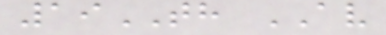19TH AV
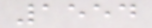1554
